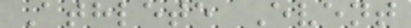Athlete Event
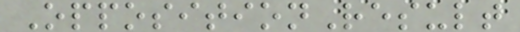OppositionResult
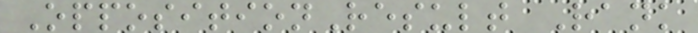OppositionResult Rank
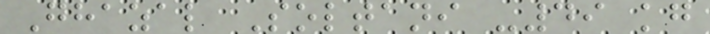Ghazal Soltani -49 kg
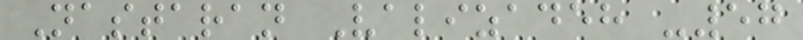Nastaran Valizadeh -57
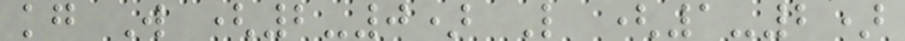kg W (2-0) L (1-2)
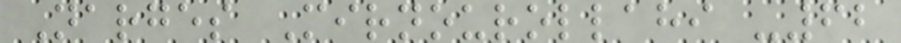Narges Mirnourollahi -62
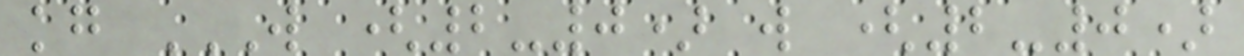kg W (2-0) W (2-0)
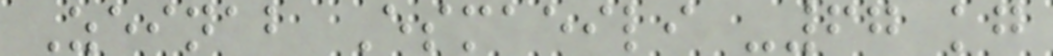Zeinab Esmaeili -67 kg
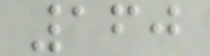160
